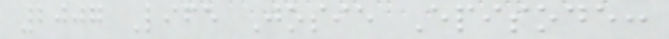2007 Life Josie Episode:
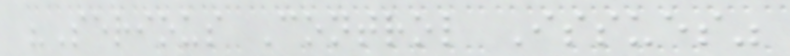"Serious Control Issues"
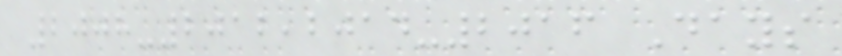2008-2012,2014-2016 Days
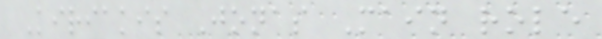Kiriakis Jonas Main role
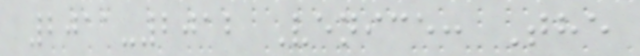2011-2012 Venice: The
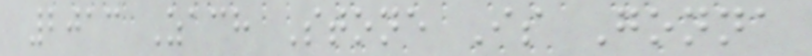2013 Zach Stone Is Gonna
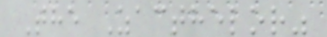The Zacthelor"
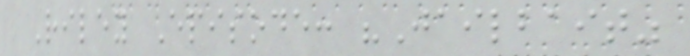Riley Episode: "Jailbait"
